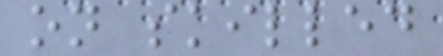on skilled
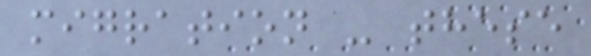migration - these
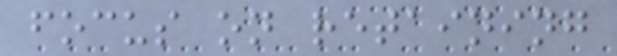focus on retaining
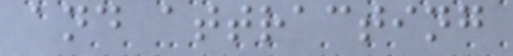and attracting
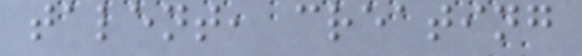talent, creating
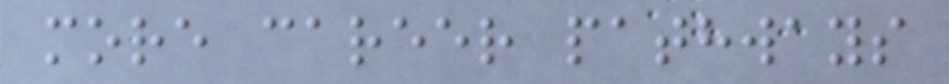more career pathways
